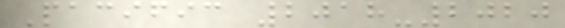Pacific 2018-2020
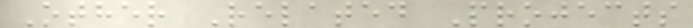Other Related Projects
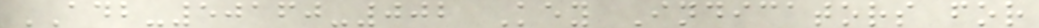ADB-50160-002 Key Indicators for
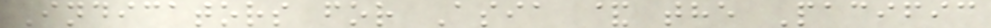Indicators for Asia & the Pacific
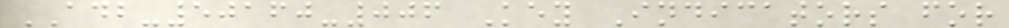ADB-50160-006 Key Indicators for
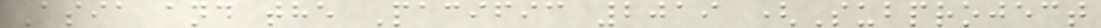Asia and the Pacific 2019 (Subproject
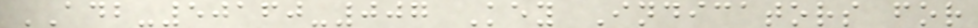ADB-50160-007 Key Indicators for
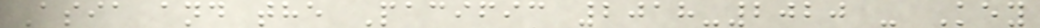Asia and the Pacific 2018-2020 - Key
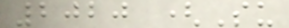2020 (Su
